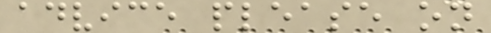advice please on
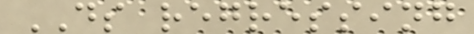DS regressing
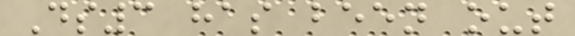Ds3 has been out
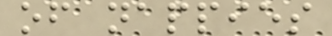of nappies
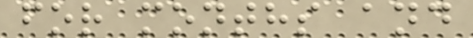for months and
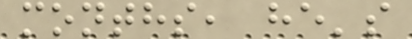months, he's
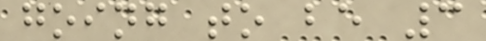going to be 3
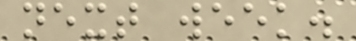next week.
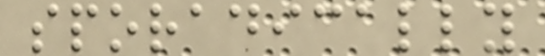sporadically
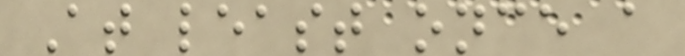At least once a
